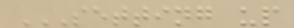SETTING UP
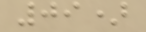09)
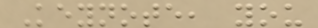Keynote, you
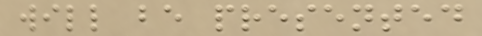will be presented
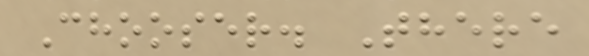Chooser. There
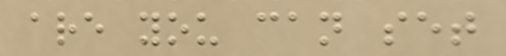are you can set
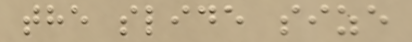the slide size
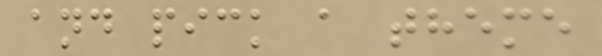and pick a theme
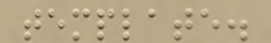template.
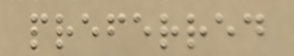preferred
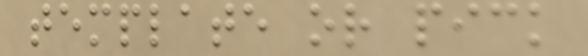template or pick
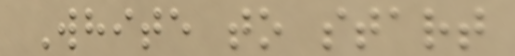White to start
